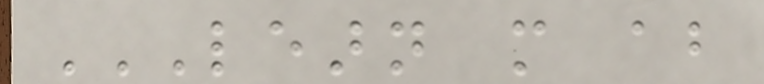LEARN MORE ABOUT
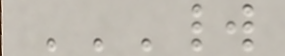WORLD
